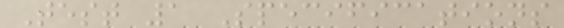Test 1 Specifications
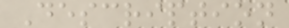Description
